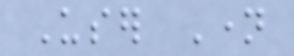User Name
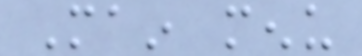Main menu
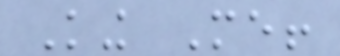King Me!
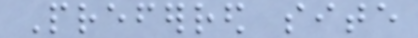Preferred site
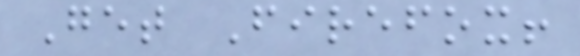Get Firefox!
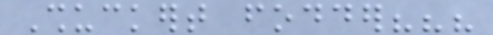Shuckert fodder???
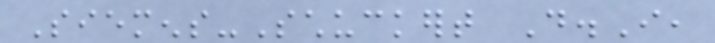Siemens-Schuckert D.I,
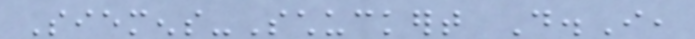Siemens-Schuckert D.I,
